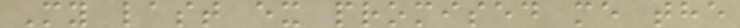My last ex promised me the
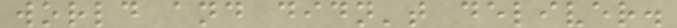world and didn't deliver.
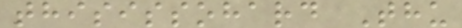thisissohard Thu
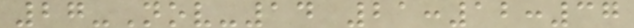27-Nov-14 21:12:37
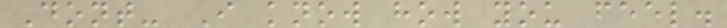Dont- I know how you feel.
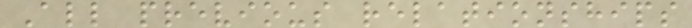All previous relationships
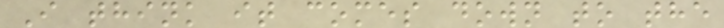I think it comes down to the
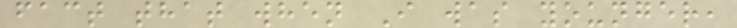fact that when I was younger,
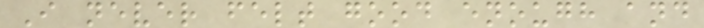I never felt good enough and
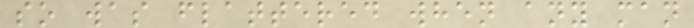so was flattered when any man
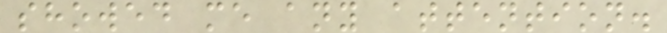showed me any attention.
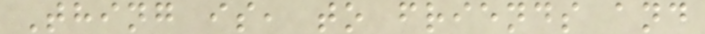Thing is, to friends and
